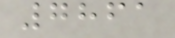7861
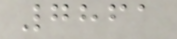7861
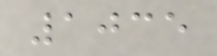1035
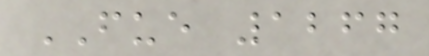FUE 1267
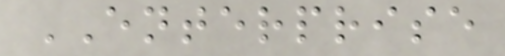ENTERPRISE
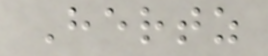Hertz
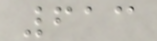613
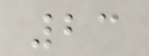23
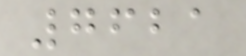7621
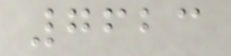7623
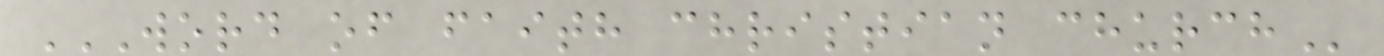WORD OF FAITH CHRISTIAN CHURCH
